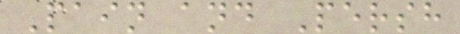Pain and Persh
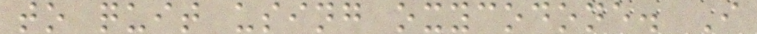to quit using oxycodone. I
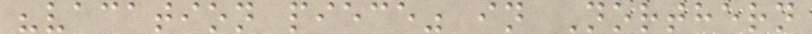"vacation piece" in Northern
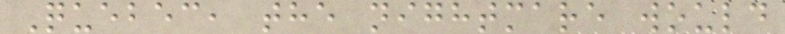Quebec, the nightmare would
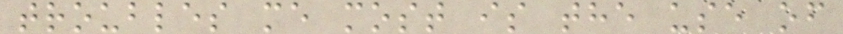troubles me most is the use of
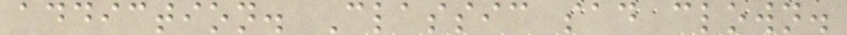addiction. Classic sad clown.
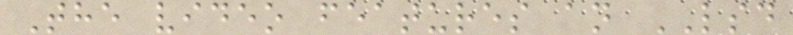The video features an LSD
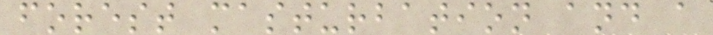forest masturbation and a
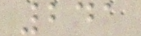241
